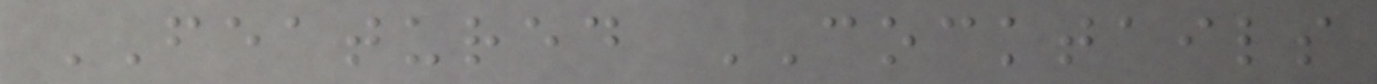FEATURED COCKTAILS
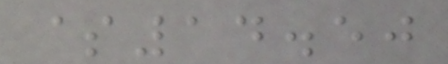$14.50
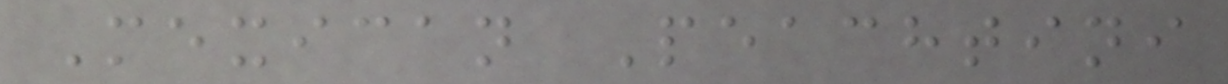Mexican Peachtini
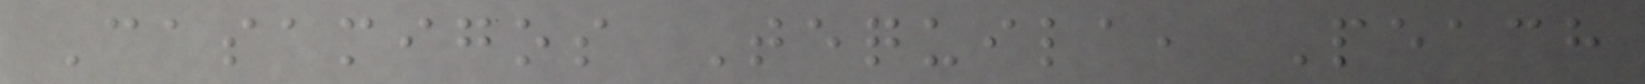Casamigos Tequila, Peach
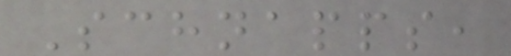Schnapps,
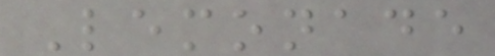Lemonade
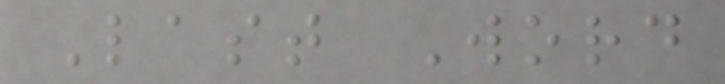Last Word
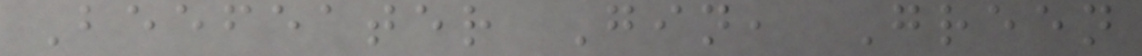Beefeater Gin, Green
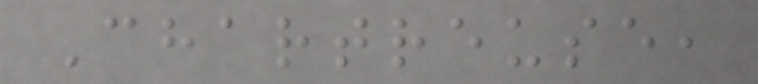Chartreuse,
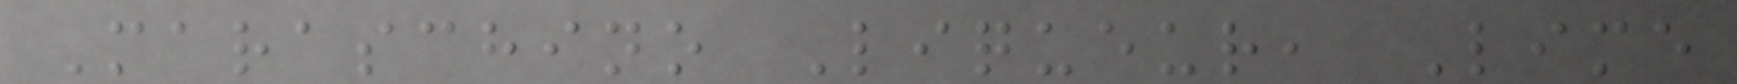Maraschino Liqueur, Lime
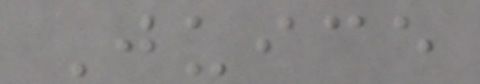Juice
